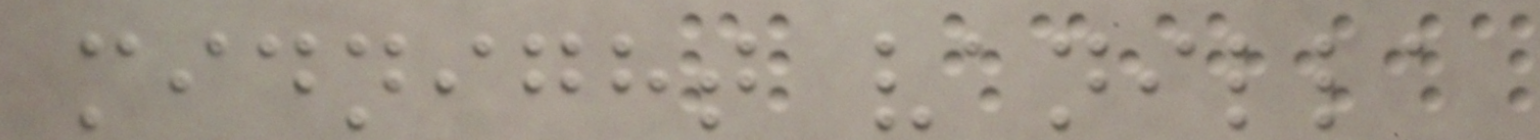midnight vanilla
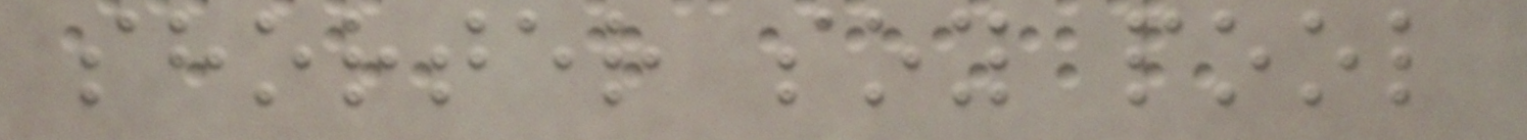shorter soy pool
